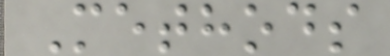Methods
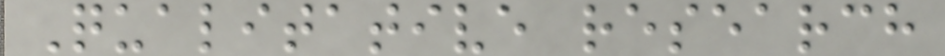Qualitative research
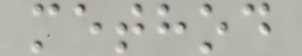method
